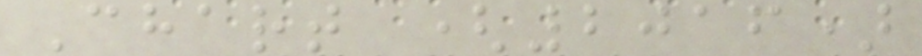Chart (2016)
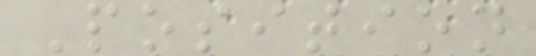Position
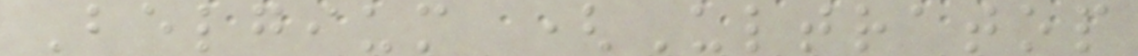Belgium (Ultratop
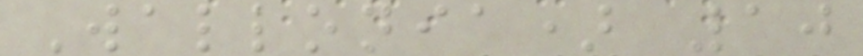Wallonia) 10
